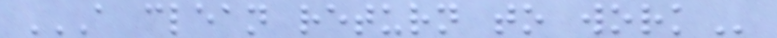A CLEAN RETURN TO WORK
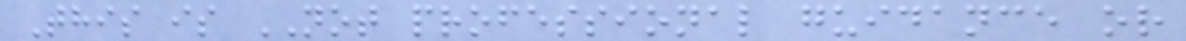This is NOT professional guidance or
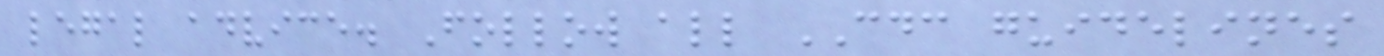legal advice. Follow all CDC guidelines
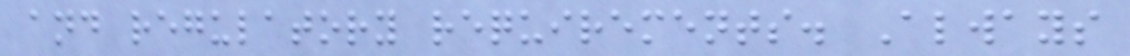and regulatory requirements. Always
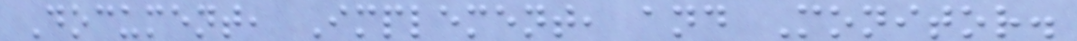Document, Implement, and Monitor.
